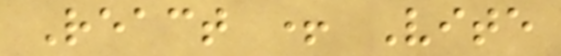React + Vite
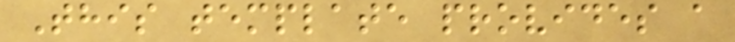This template provides a
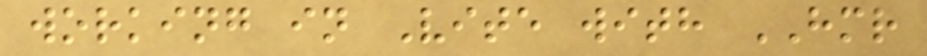working in Vite with HMR
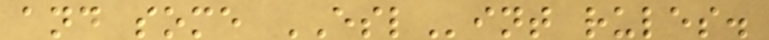and some ESLint rules.
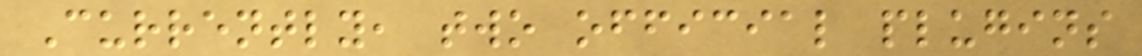Currently, two official plugins
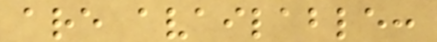are available:
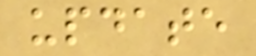update
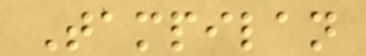Tampilan
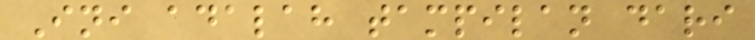Ini adalah tampilan dari
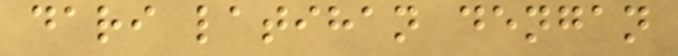dari latihan dengan
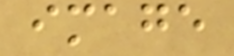image
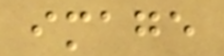image
